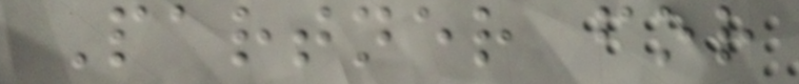Partner for
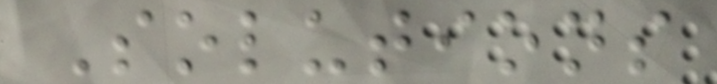Solutions
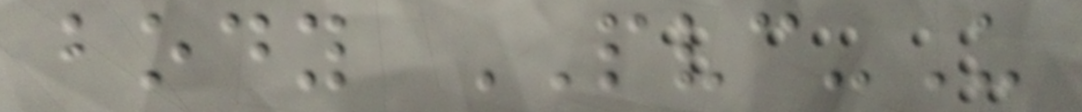body PVC-U
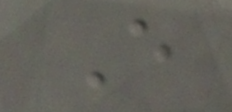E
